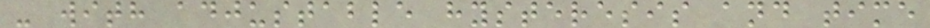- with adjustable hysteresis and time
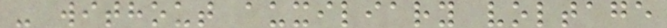- without auxiliary voltage
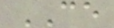CE
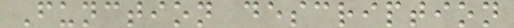Function description
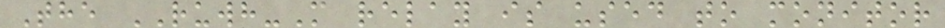The RUWH-M relay is used to monitor
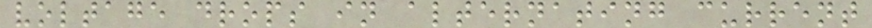voltage drops in alternating current
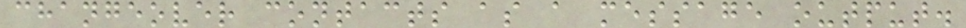changeover contacts as a message output.
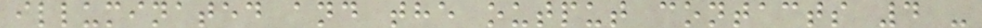illuminated and the output contacts 4 -
